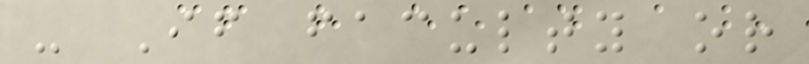- If faculty or
